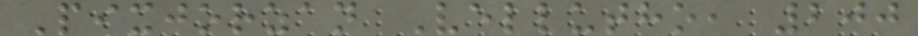Pixjorzan Vellutho, 200
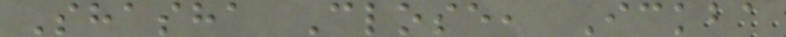Shasha Close, Ickba
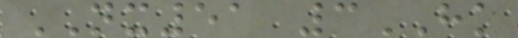NX51 3HK
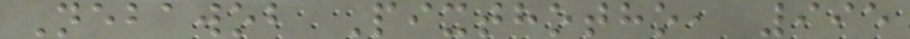Nebawob Pixthotho, 995
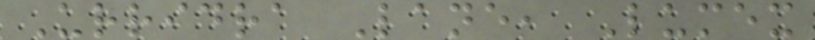Urridra Lane, Lumex
